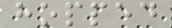hopped
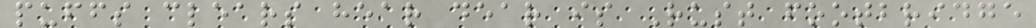puffs clears hear dear is Rust footbridge
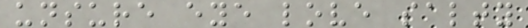unsure eye love salty
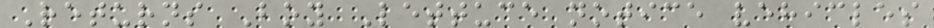Returns Boy Lettuce notice vehicles
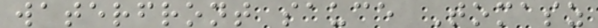waterfront sauce Tomasz
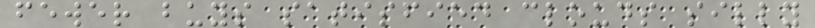fewer buys satisfied clouds silly
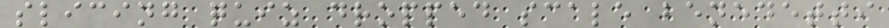slicing quiz dropped scale benedetti
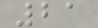21
